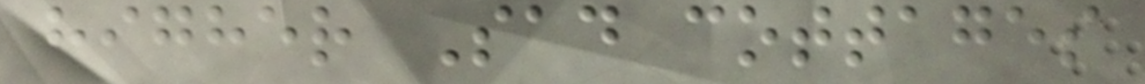higher Sad cottages
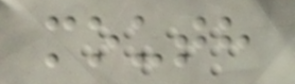mouth
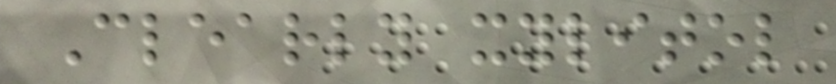Clearly xylitol
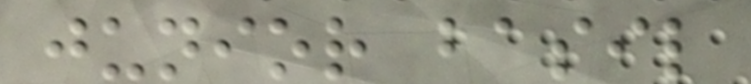junior basil
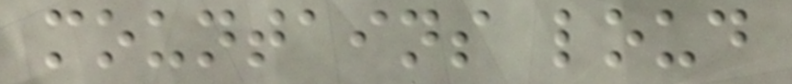mountains loud
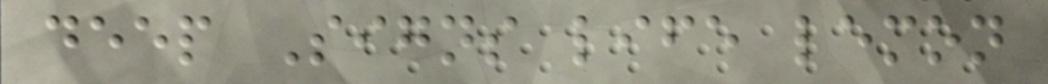deep Signs life lemon
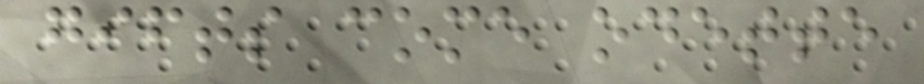gifts come odette
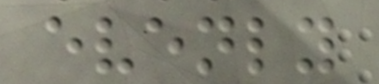evenly
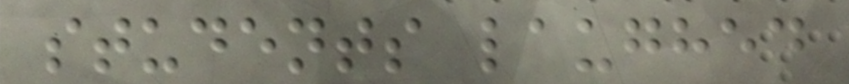students laughed
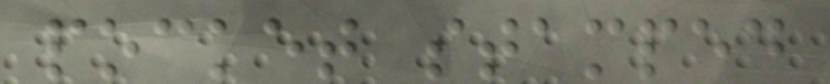pocket stamped
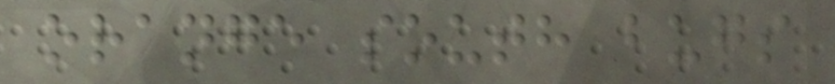orange south bugs
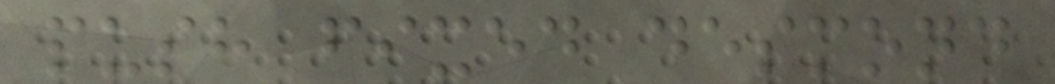push fixed desmond
